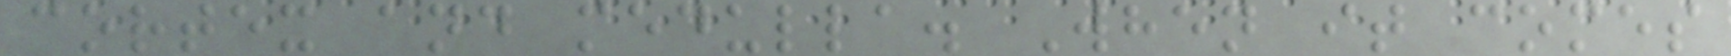cortex and medulla. When it comes
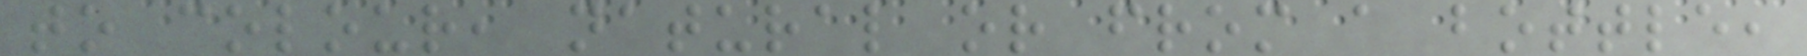to colour, natural or from a bottle,
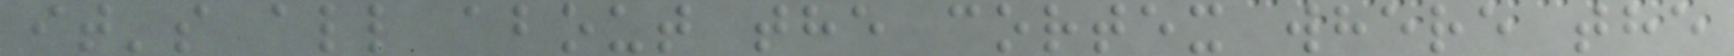it's all about the cortex where the
